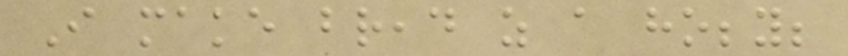I make bread as a hobby;
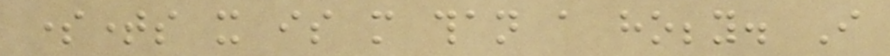sometimes it is more than a hobby. I
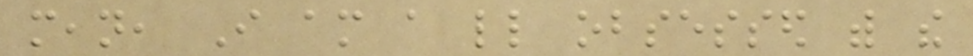mean, I am a little obsessed with the
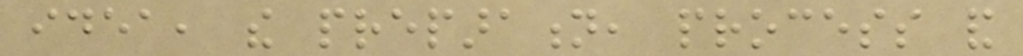idea, the preparation, process and
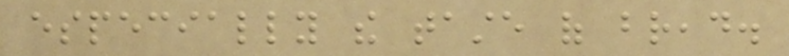especially the taste of bread.
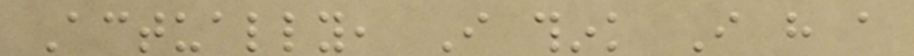Actually, I think I have a
